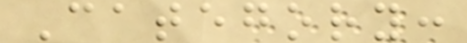Category:
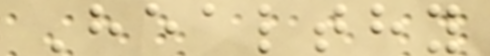Healthy
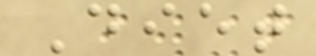Diet
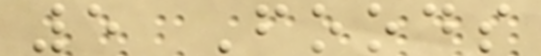5 Foods
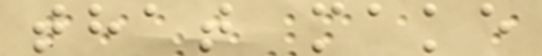that make
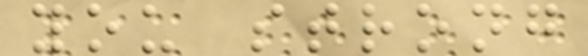you strong
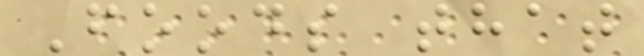Foods that
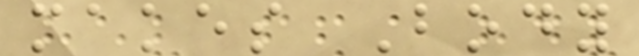makes Body
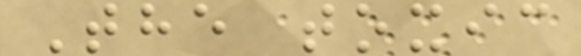The toxic
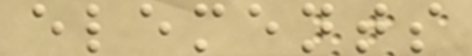elements
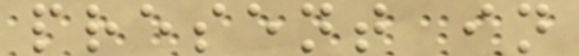present in
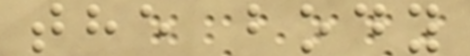the body
